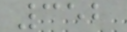352
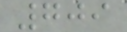709
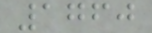1760
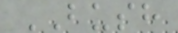BUSH
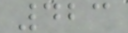423
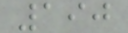190
